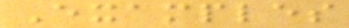Examples
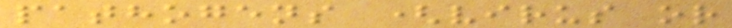pathogens (virus or
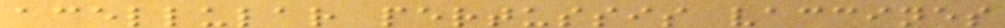acellular pertussis vaccines
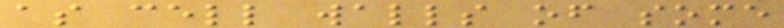as cell walls of some
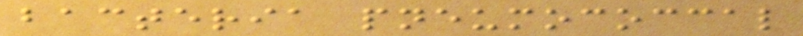bacteria pneumococcal
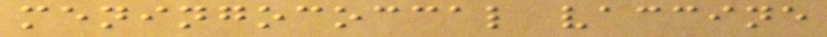meningococcal vaccine
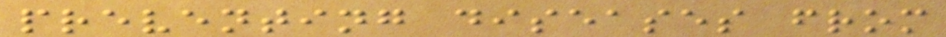preventing diseases from
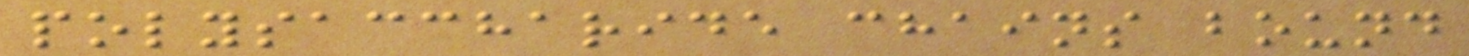polysaccharide chains bound
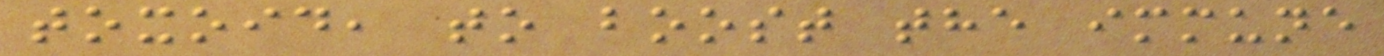toxoid, to boost the immune
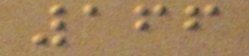166
